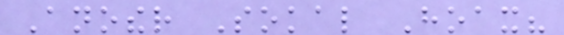Another Sokal Hoax?
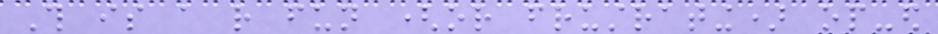This is a rather fun (or frustrating) op-ed
